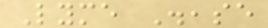Lyme Disease
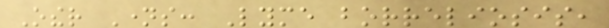Other Names: Lyme borreliosis,
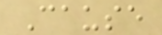Cause
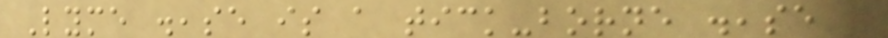Lyme disease is a tick-borne disease of
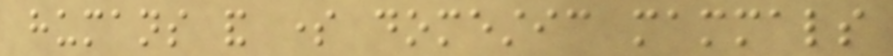humans and some domestic mammals
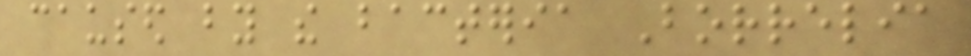caused by the bacteria Borrelia
